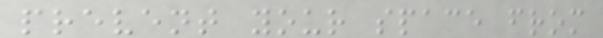prevent your space from
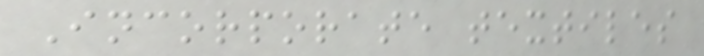Incorporate textiles
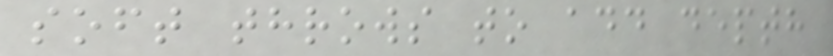soft throws to add depth
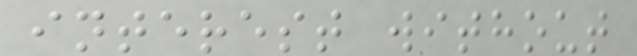interest without
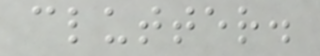clutter.
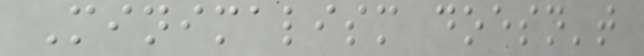Minimalism doesn't
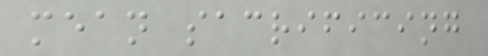mean sacrificing
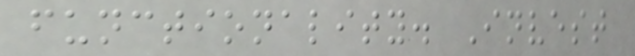functionality. Invest
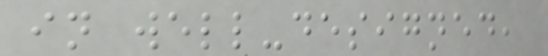in well-designed,
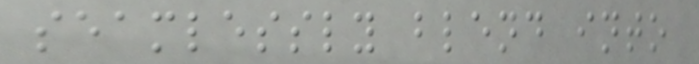seamlessly blend into
